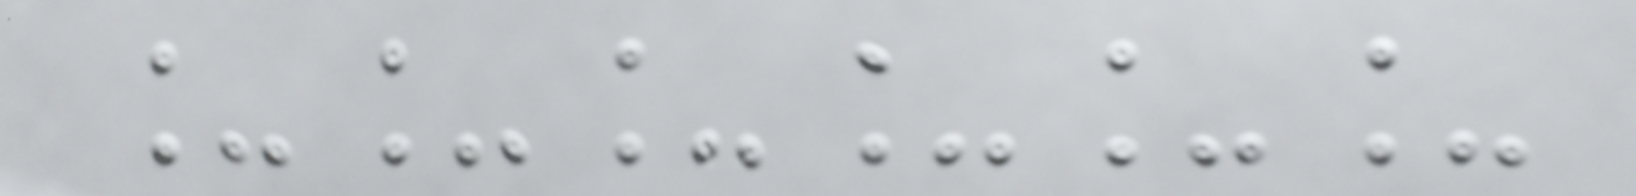______
